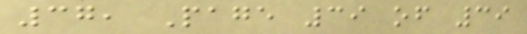37, Page 39 of 39
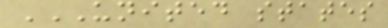UNITED STATES
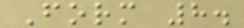Form 8.
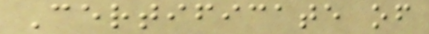Certificate of
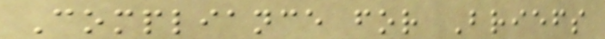Compliance for Briefs
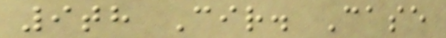9th Cir. Case
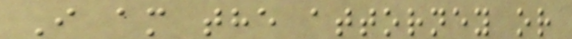I am the attorney or
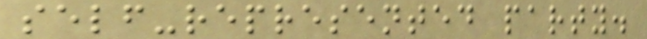self-represented party.
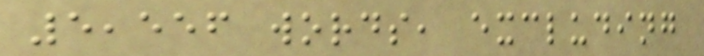5,556 words, excluding
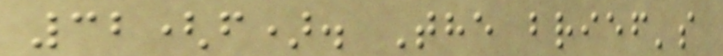32(f). The brief's
